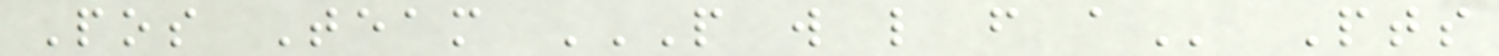Pos Team P W L F A Pts
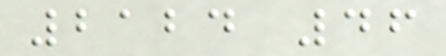2124 46
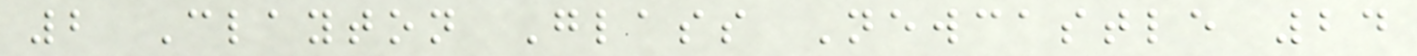2 Clayton Glass Newcastle 24
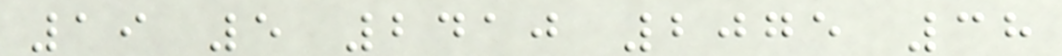19 5 2410 2075 38
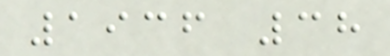1936 38
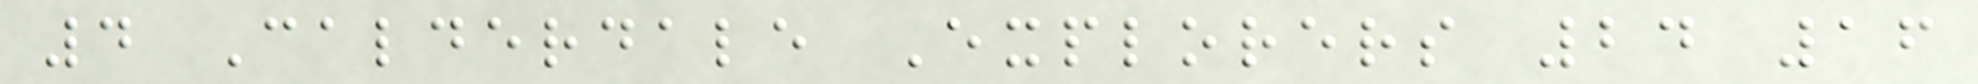4 Calderdale Explorers 24 16
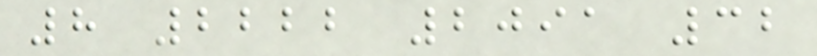8 2222 2091 32
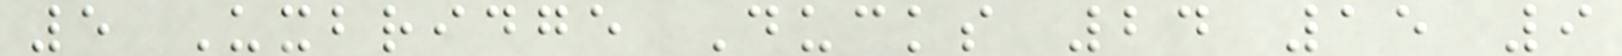5 Uxbridge Ducks 24 15 9
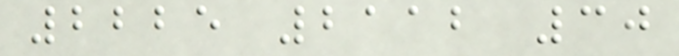2225 2112 30
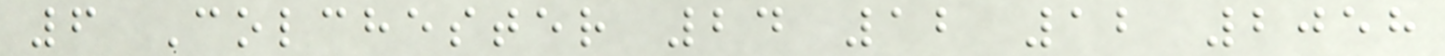6 Colchester 24 12 12 2058
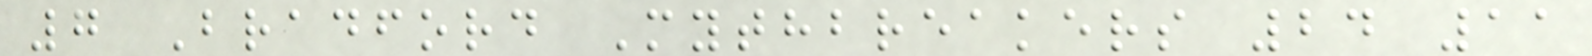7 Bradford Mythbreakers 24 11
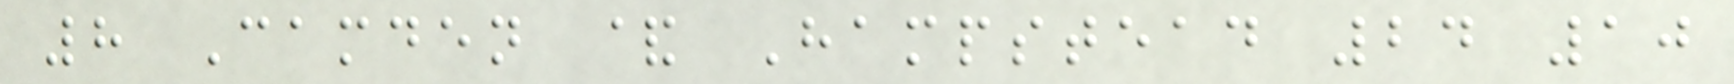8 Camden & Hampstead 24 10
